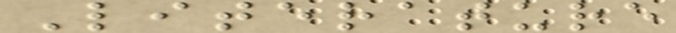Literature
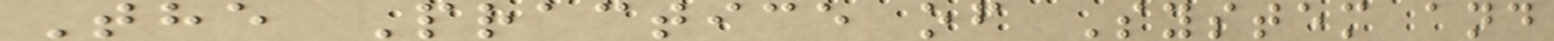The Practice of System and
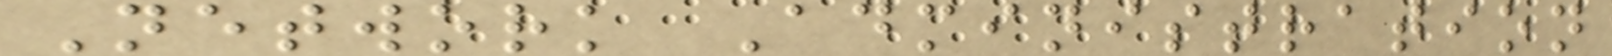Network Administration
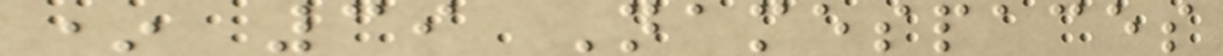* 39 Namespaces
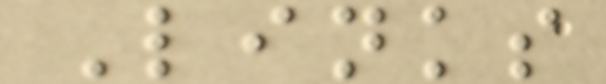Links
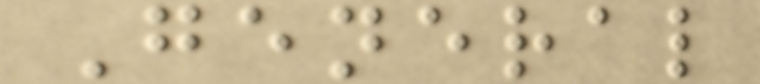General
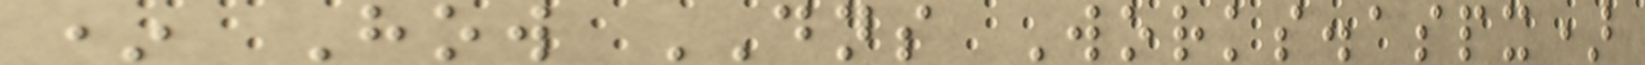* How DNS Works.aspx)
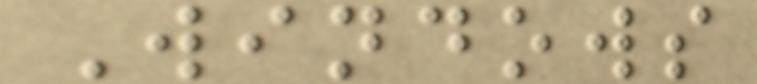Windows
